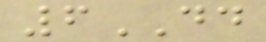6DD
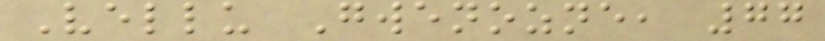Vellu Gwenozne, 77
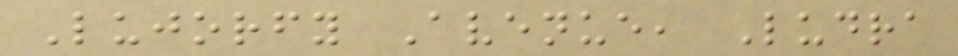Lujorfy Avenue, Ludra
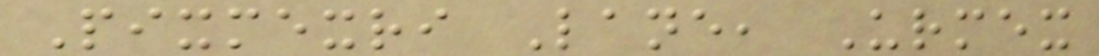Pixmexri Lane, Urmex
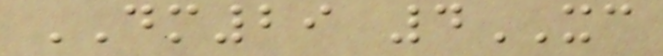DM29 4XC
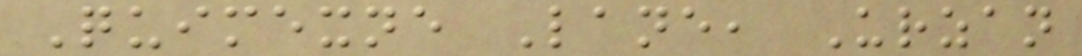Quimexne Lane, Urzan
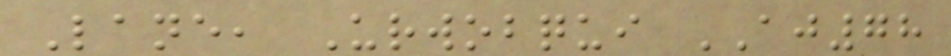Lane, Urwobqui AJ78
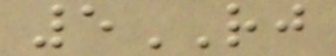5RJ
